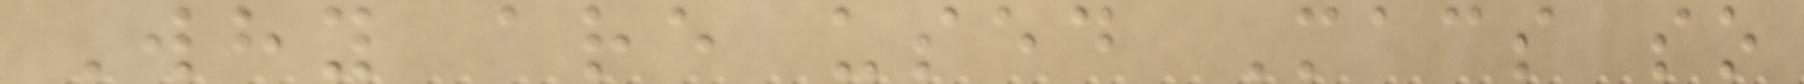Why are used Macs so
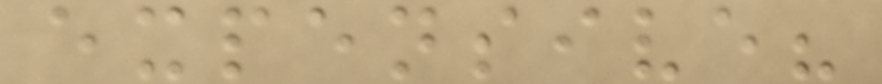expensive?
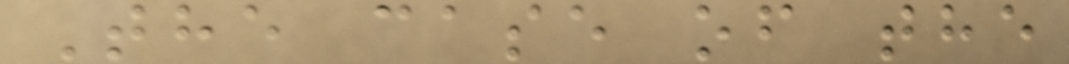The case of the
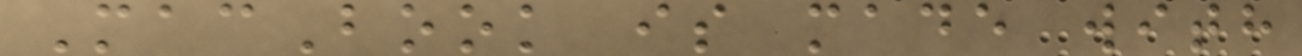MacBook is made with
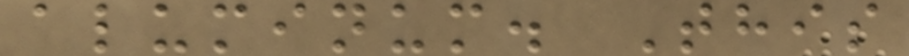aluminum. This
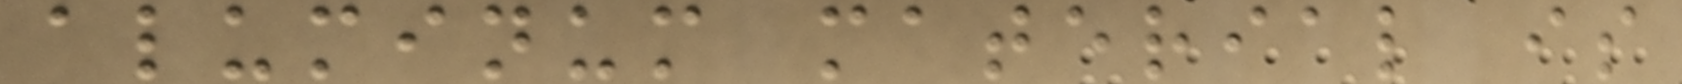aluminum material is
